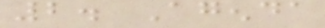2. Agenda
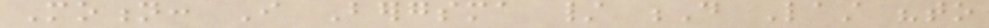Motion: I Bergsma / D Last "to
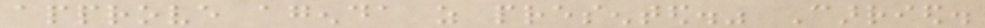approve agenda as presented." Carried.
